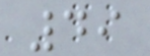49
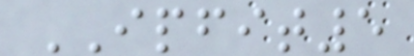IPFIT5
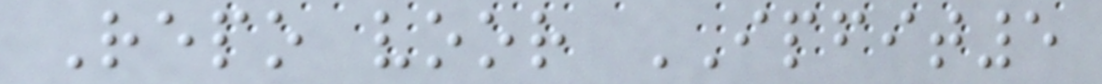Repo voor IPFIT5
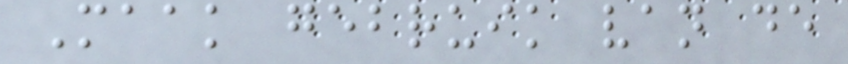Maak gebruik van de
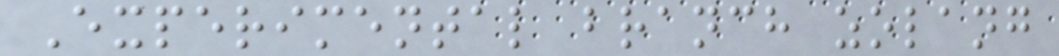Experimental branch zolang
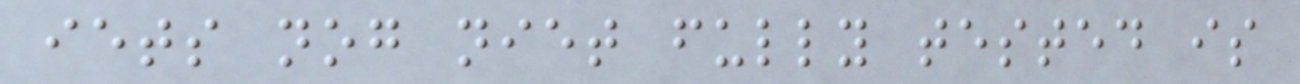iets nog niet fully tested is
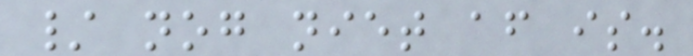/ nog niet af is.
